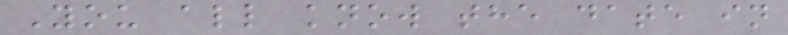You all know the date in
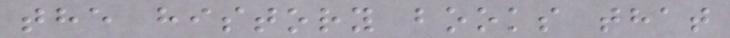the history books that
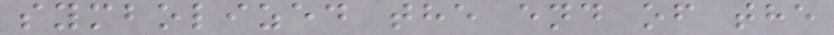symbolized the end of the
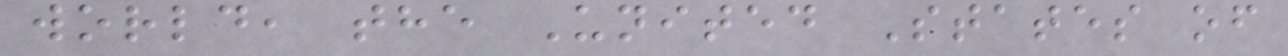world, the United States of
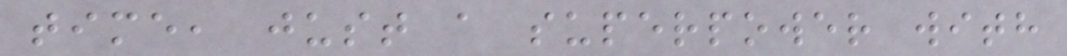time, just a superpower with
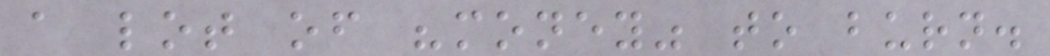a lot of "money" to burn.
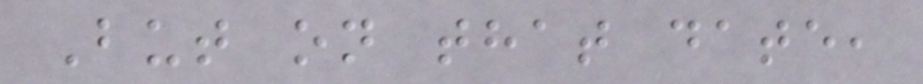But on that date,
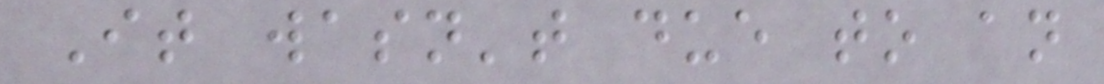It wasn't due to an
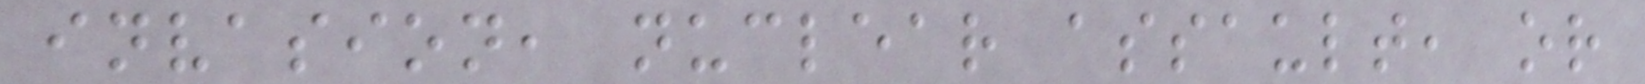invasion, nuclear assault, or
